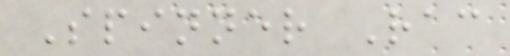Spinner Rac
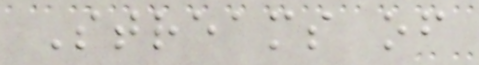Streams of
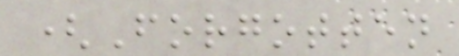(Forgotten
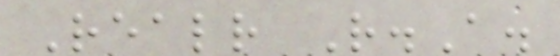Realr R.A.
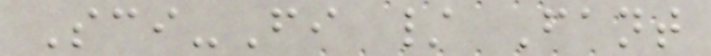Sci-Fi / Fant
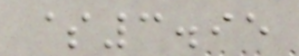$3.95
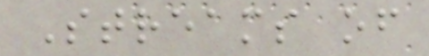Streams of
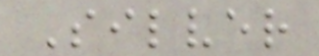Silver
